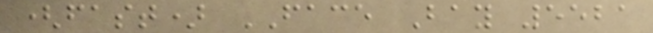(fast) FACE Bay 5521
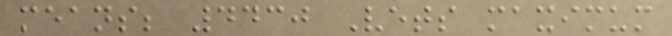means; 4430 Vets maximum
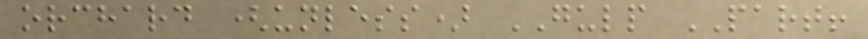orchard (unless) GULP PART!
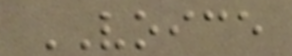VOICE
